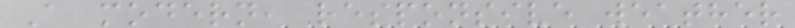A modern, responsive weather
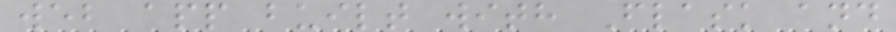web app built with Flask and
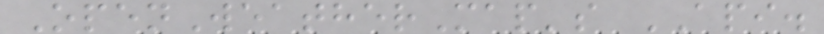OpenWeatherMap's API.
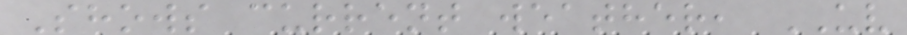Shows current weather, UV
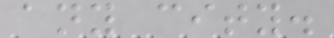any city.
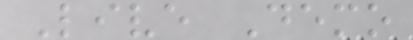Live Demo
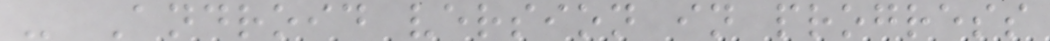- Android version in progress
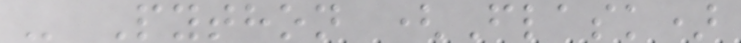- Python (Flask)
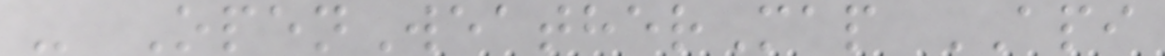- OpenWeatherMap API
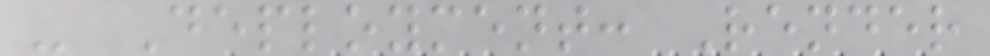- Deployment: Render
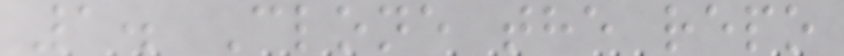1. Clone the repo
